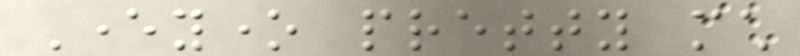Everyone pretty much
